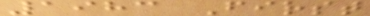1983 First
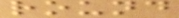round
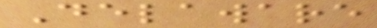Delaware
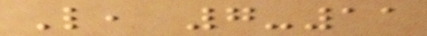L, 7-11
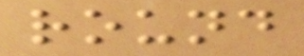round
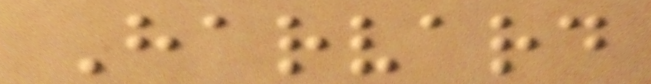Harvard
